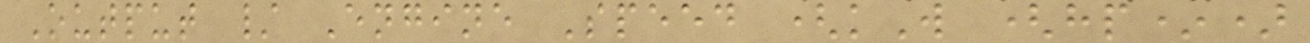Output / Engine Speed (kW (hp*)
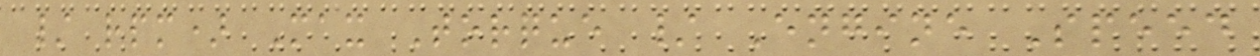/ rpm) Max Torque / Engine Speed
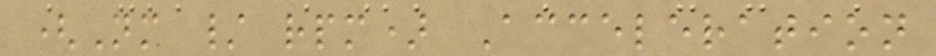(Nm / rpm) Acceleration
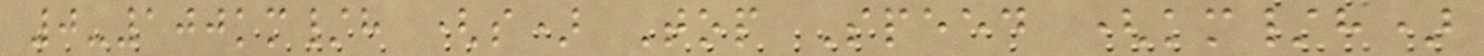0-100km/h (s) Top Speed (km/h)
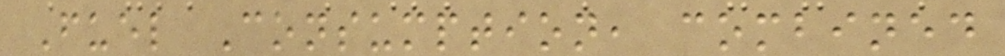Fuel Consumption, combined
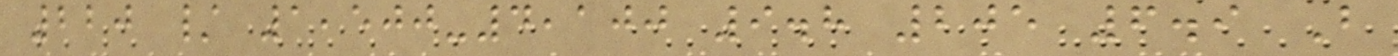220 / 1,500-4,100 9.8 205 6.9 B
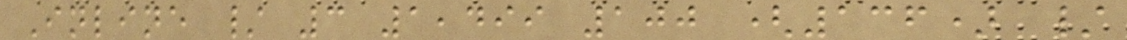Inline / 3 1,499 100 (136) /
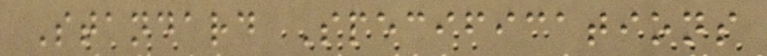Standard Specifications
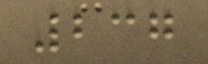237
